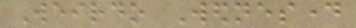Weirdo Wednesday
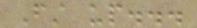First up...
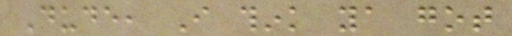Dude, I think ya got
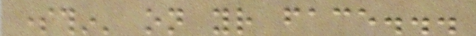somethin' on your face...
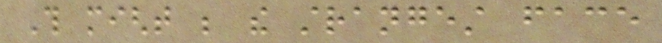This might be the strangest face
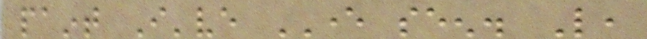paint I've EVER seen. Like,
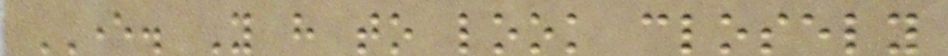EVER. You have to look closely
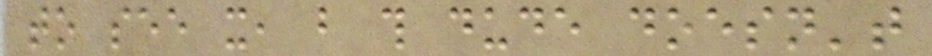to see it, but this dude doesn't
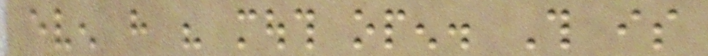even have his mouth open. This is
